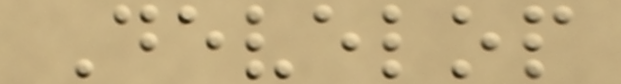Develop
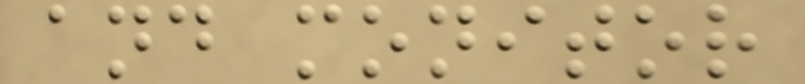and monitor
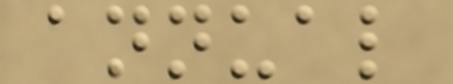annual
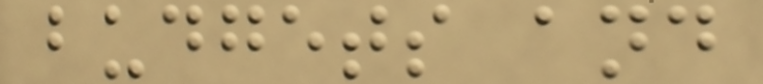budgets and
